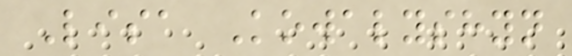Lisa Kowalyshyn
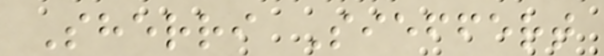Sherri Sieffert
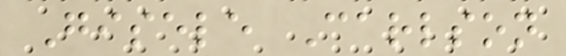Gisele Carlson
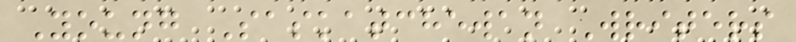Young Saskatchewan Writers
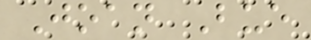Joan Bue
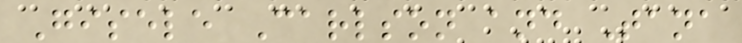Gisele Carlson and Tana
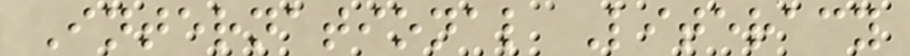International Literacy
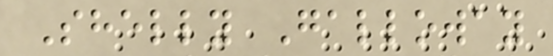Shelly Galloway
